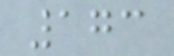173
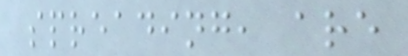spreading, are
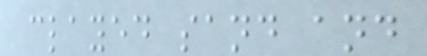clayed sand and
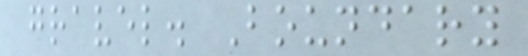gravel. Boundary
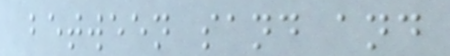between sand and
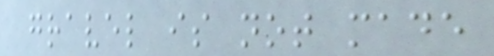gravel is not made
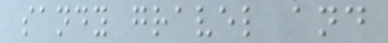sandy gravel and
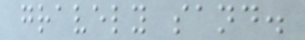gravely sand.
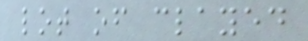lot of clayed
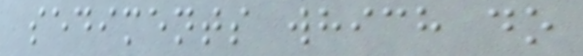sediments which do
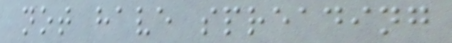not have spreading
